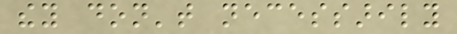they don't necessarily
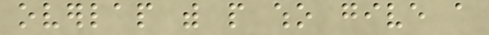overlap with people who give a
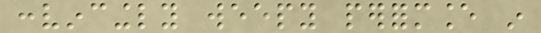convincingly weepy performance in
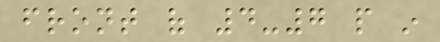front of 4-7 people in
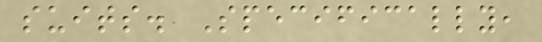suits. Specifically,
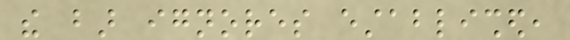the bar ignores established,
